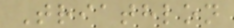Triathlon
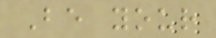Be your
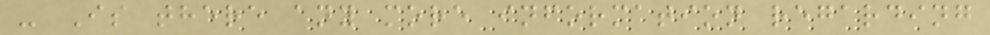- Is there any more information regarding
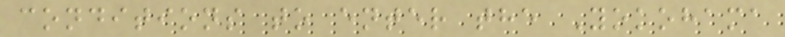conditions to enter the Yokohama
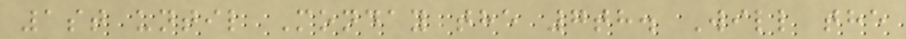1st until Monday the 7th. Will the
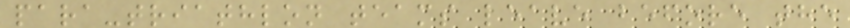para-triathlon teams leave before the
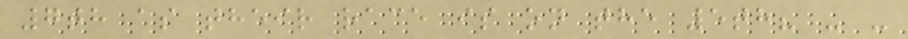7th as their race is on the 5th? - -
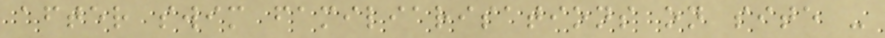after swim familiarisations on site -
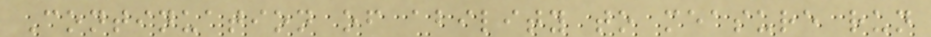Continuation of ability to measure run
